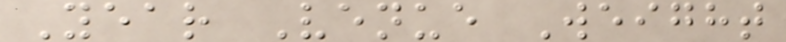Year Venue Weight
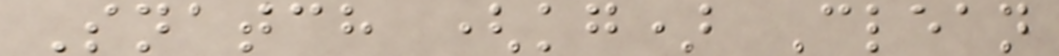Snatch (kg) Clean
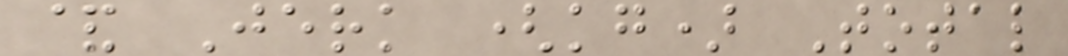& Jerk (kg) Total
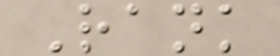Rank
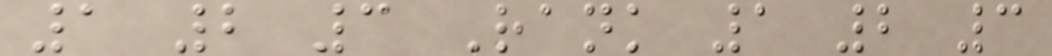1 2 3 Rank 1 2 3
